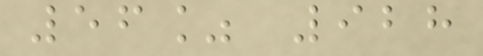56% 928
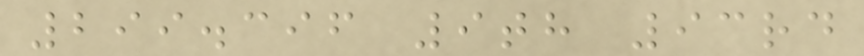299.396 9th 93rd
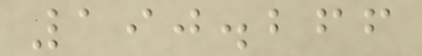190.266
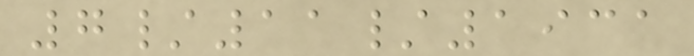7/11/1931
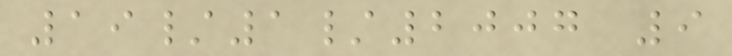19/1/2007 9
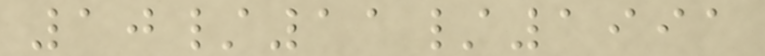10/11/1991
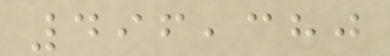496,380
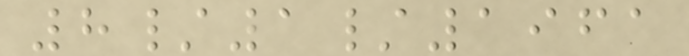8/1/1961
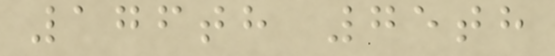176th 75th
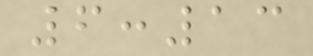6:13
